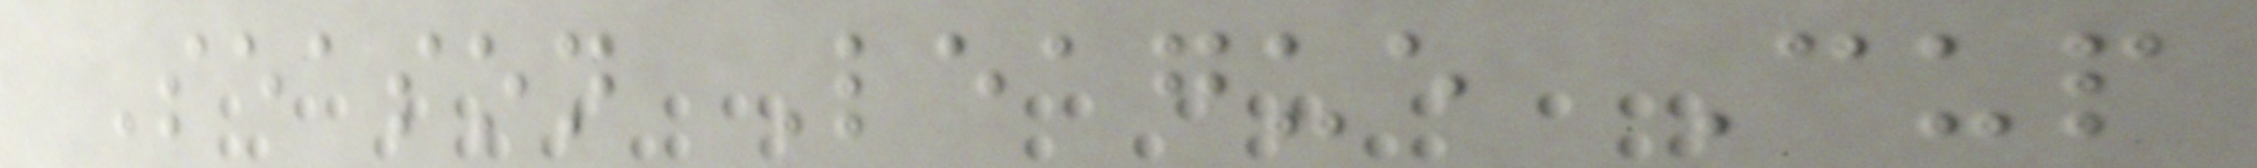Season League Cup
